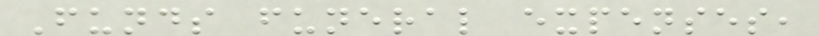Funds funeral expenses,
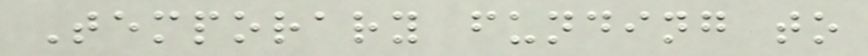Temporary funding to
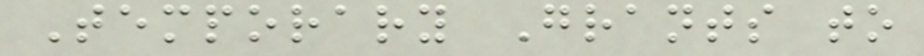Temporary Grants to
